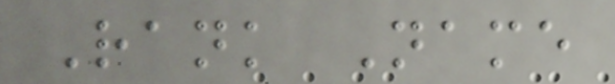Rank Name
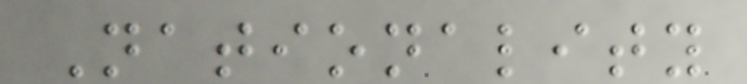Nationality
